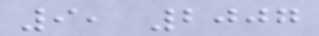9, 2007
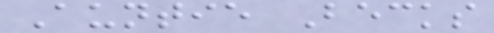Auntie Becks
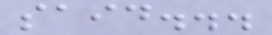said...
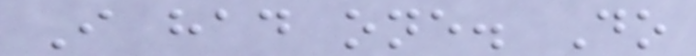I had one. Do
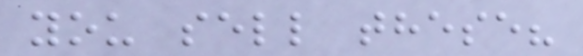you sell these?
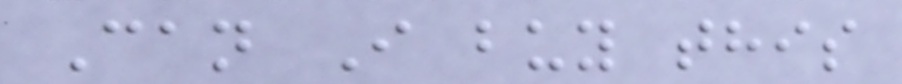Can I buy this
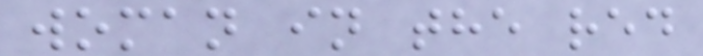woman in the red
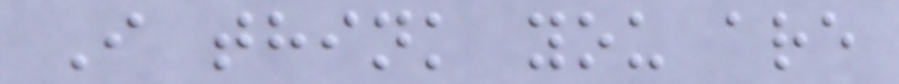I think you are
